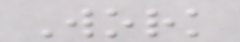Work
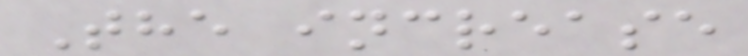The increase
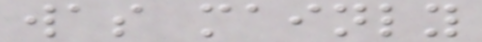was mainly
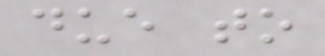due to
